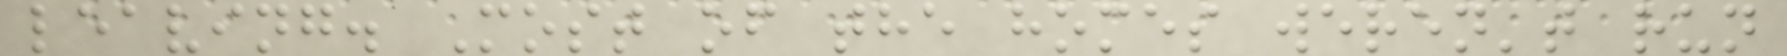leaving. Most of the homes weren't run
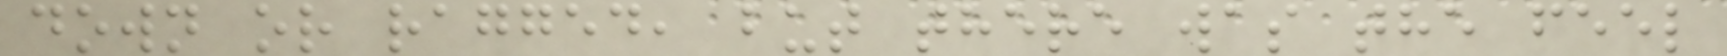down or ragged, but there was the feel
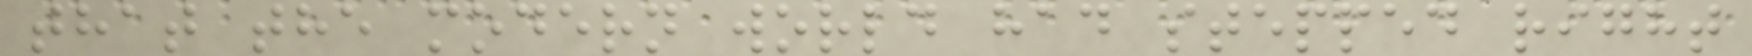that the modern world had stepped right
